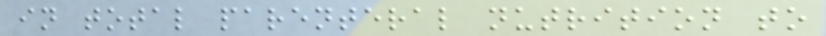in total parenteral nutrition to
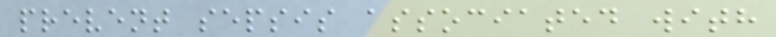prevent sepsis associated with
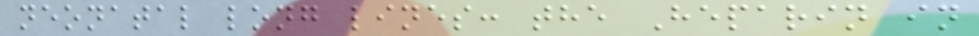neonatal long lines: the Heparin in
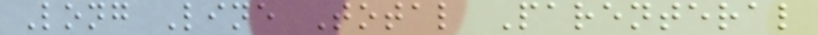Long Line Total Parenteral
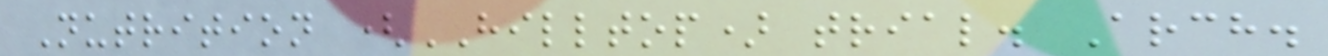Nutrition (HILLTOP) trial. Arch.
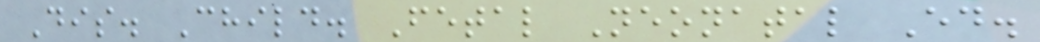Dis. Child. Fetal Neonatal Ed.
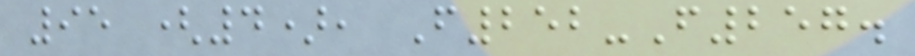95 (4), F252-F257.
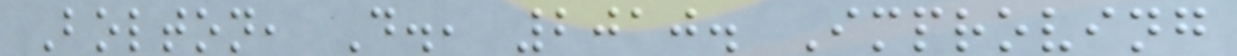Bolton, D., 2010. Improving
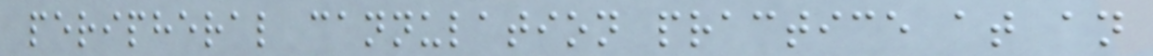peripheral cannulation practice at an
